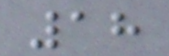18
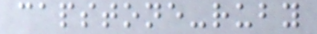capstone-ruby
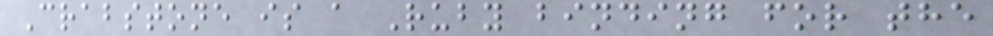Crabstone is a Ruby binding for the
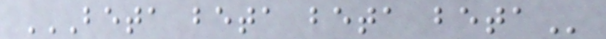BETA BETA BETA BETA
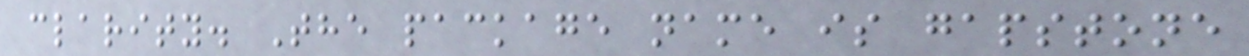clarity. The package name is gapstone
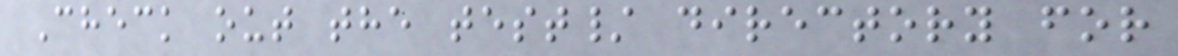Check out the test/ directory for
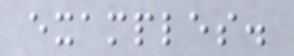examples.
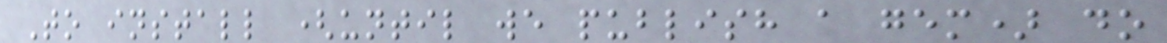To install (until we publish a gem) do
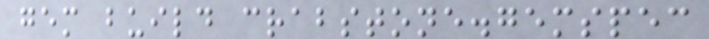gem build crabstone.gemspec
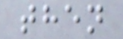then
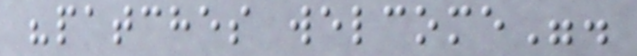"patches welcome".
